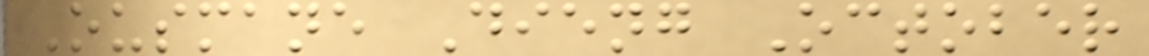Ousmane Dieng October
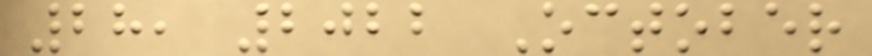28, 2022 October
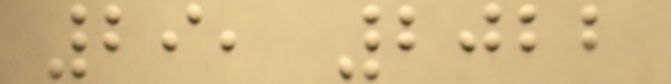29, 2022
